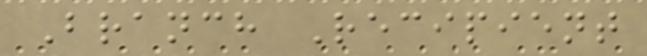Branch Recipient
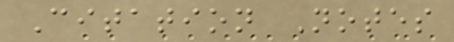Citation Notes
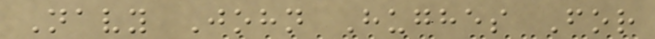Navy John Hughes For
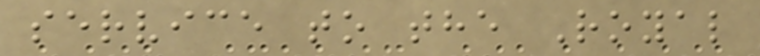service to the Royal
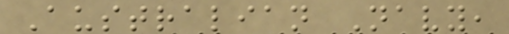Australian Navy,
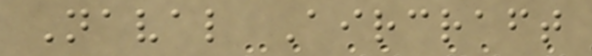Naval Aircraft
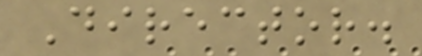Director.
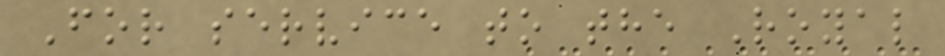For service to the Royal
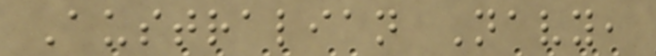Australian Navy,
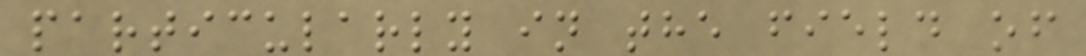particularly in the field of
